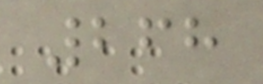268
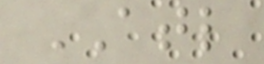ATL
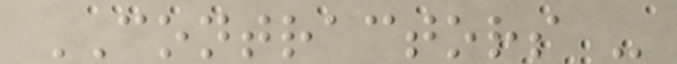CONTRACTORS -
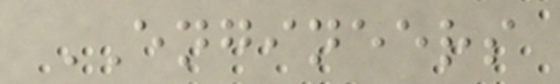ENGINEERS
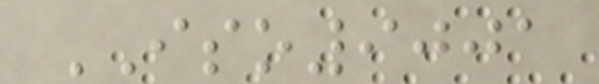ISO9001
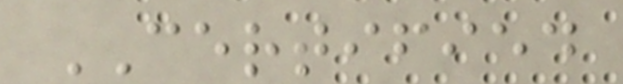CERTIFIED
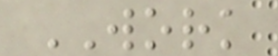WORK
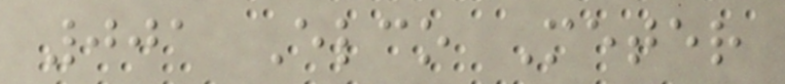001 Elco Meter
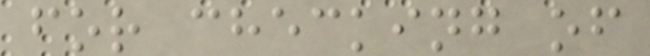for checking of
